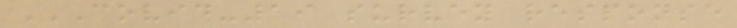COVID-19 SURVEY RESPONSE
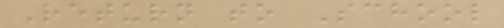Return to School
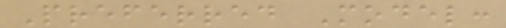Preferred Model:
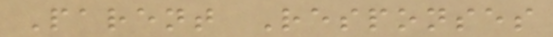Parent Responses
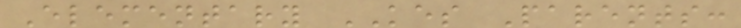Elementary KES Parents:
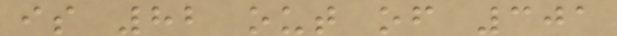is 82 out of 301
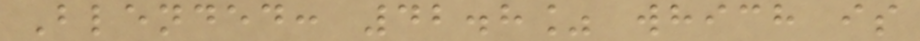Blended: 42.8% which is
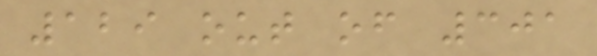129 out of 301
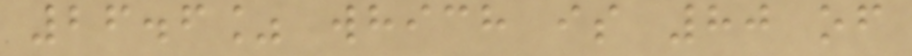26.6% which is 80 of
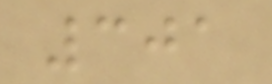301
